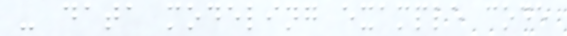- data modeling example code
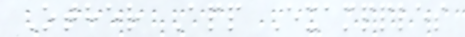Other App Exampples
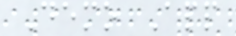Demo App
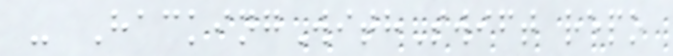- HackingWithSwift repo
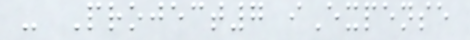- Project7 iExpense
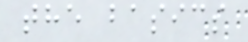the basics
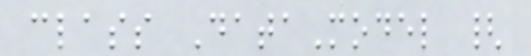class DataModel {
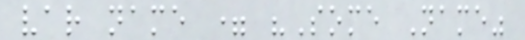var name = "Some Name"
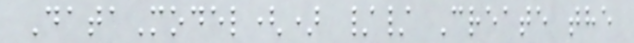DataModel() // Create the
